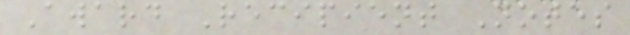Award Recipient Notes
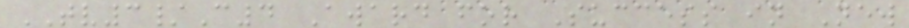TV3/C4 Award for Success in New
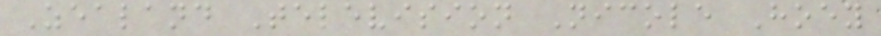Zealand Television Nicole Hoey
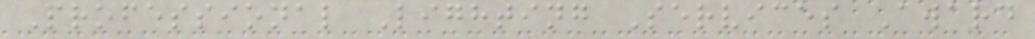Professional Lighting Services Award
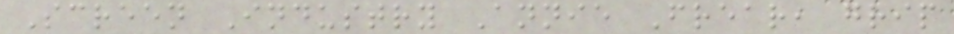Screen Industry Annie Frear, grip
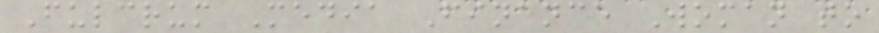Fulcrum Media Finance Woman to
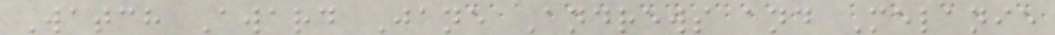Watch Award Jane Andrews and Melanie
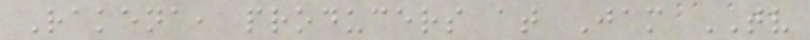Rakena, producers at Jam TV
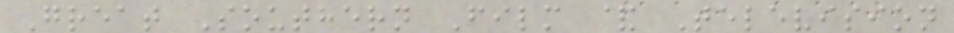Great Southern Film & Television
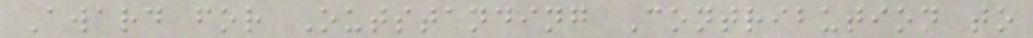Award for Outstanding Contribution to
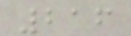216
